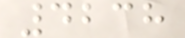4238
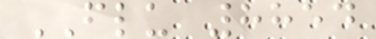FLU 8854
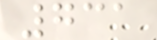731
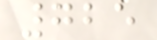725
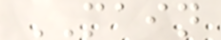MAIN
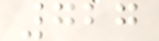727
